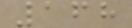168
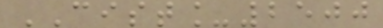CIST_2500
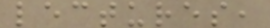lectures,
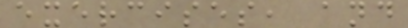exercises, and
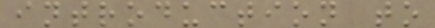introduction to
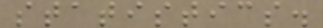statistics.
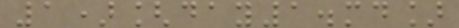1)[day1.md]
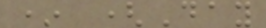* (Day
